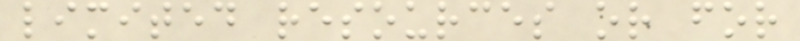limited resources or for
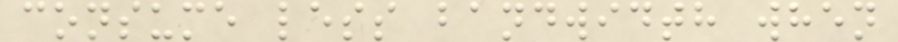consume less bandwidth when
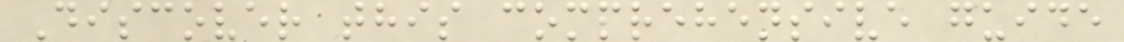Discover this comprehensive guide
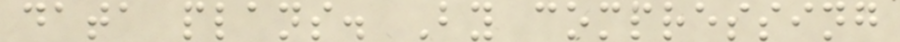data plans. By compressing
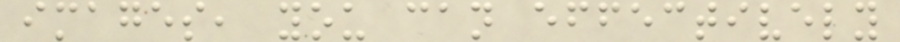images, you can effectively
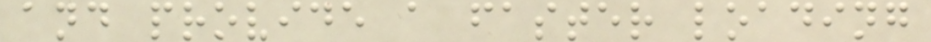and provide a faster loading
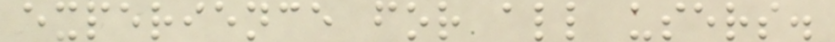experience for all users.
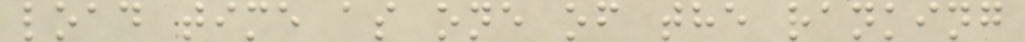load time as one of the ranking
